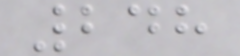248
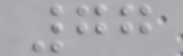77
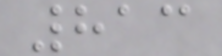813
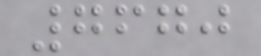7670
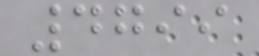4799
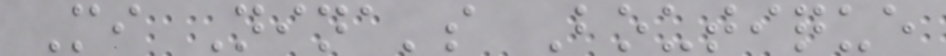Mi Nina's Boutique
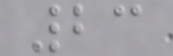23
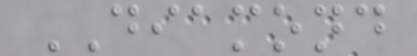DIAMOND
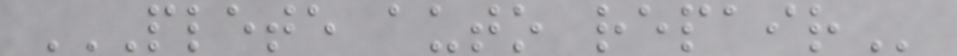PLETE AUTO REPAIR
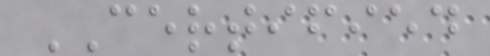CERTIFIED
